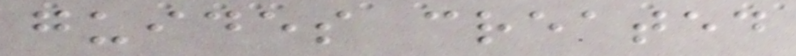guides created
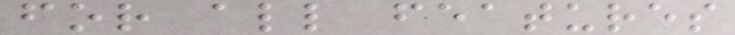for all features
